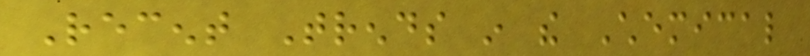Recent Trends in the Chemical
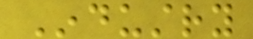Industry
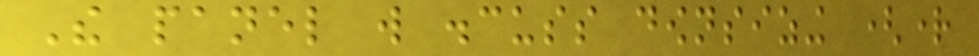The panel will discuss downsizing (right
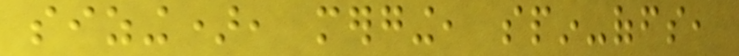sizing), merging, spin-offs,
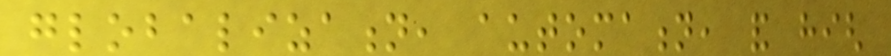globalization, automation, and high
